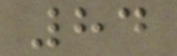84
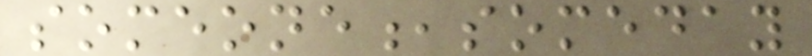someone,someday
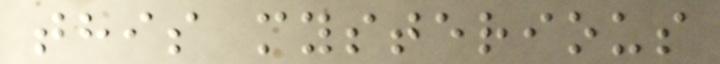this mysterious
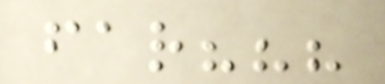far???
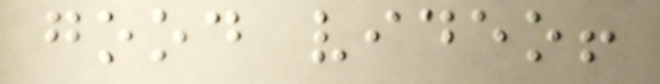good video!
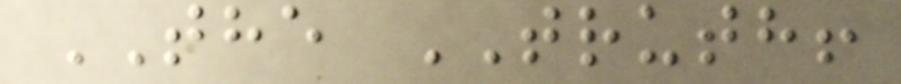THE TRUTH!
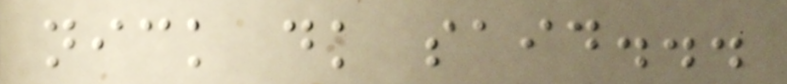nick dk said...
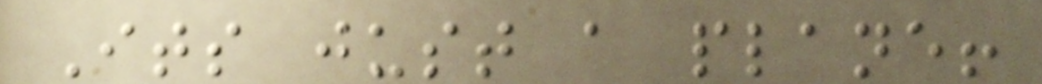Its just a plane!
